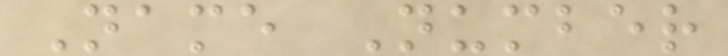Name Number
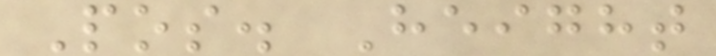Pos. Height
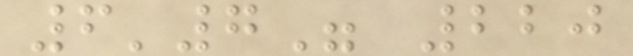6'7" 220
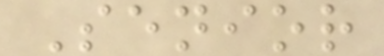Senior
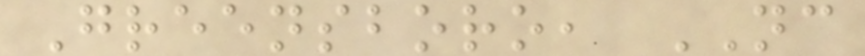Greensboro, NC
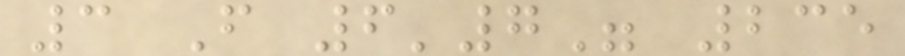3 F 6'7" 235
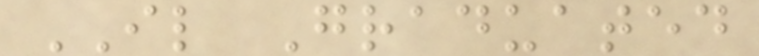IL Graduated
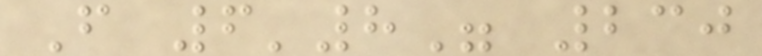F 6'8" 230
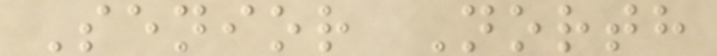Senior North
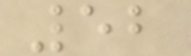52
